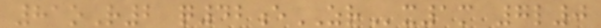81oR2 q42eZRx1m 7l0
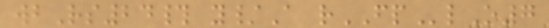wbRs24# y/A rFPlO7
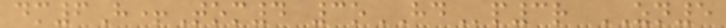dm6H+Tom4 3oHDp3r ZN5
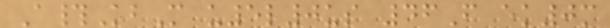A#KbM u5l0us 46F ek0m
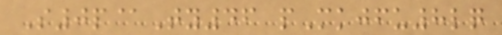S0p@Ty46 pMkjfu8lq
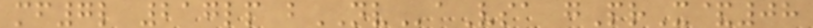mf7l 217lp bNVaVsa gPrX&08
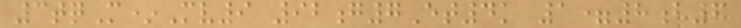3tqM*Mv9 92g7Et4k 1=8b6
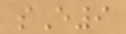sE9
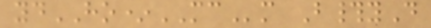ydHO*MCm B#yD
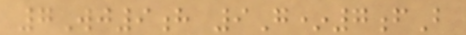7Wj9h 9G*7fB
